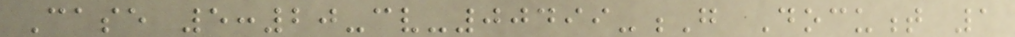Case 5:20-cv-00499-G Document 1
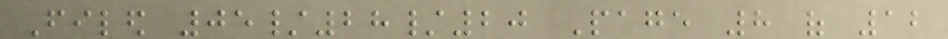Filed 05/28/20 Page 8 of 12
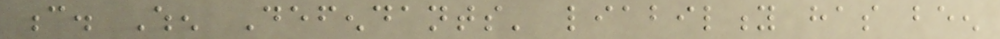c. When Defendants' liability has been
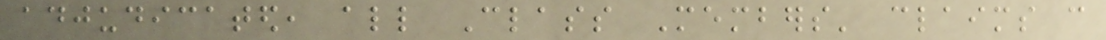adjudicated, all Class Members' claims can
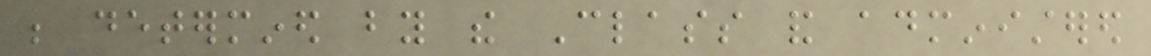be determined by the Class and administered
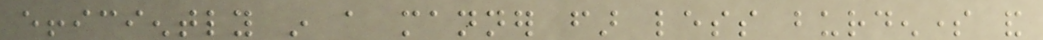efficiently in a manner far less burdensome and
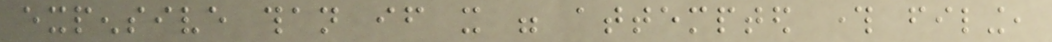expensive than if it were attempted through filing,
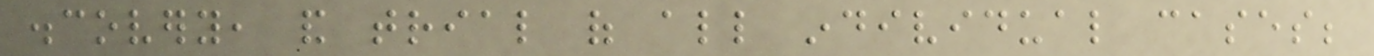discovery, and trial of all individual cases;
